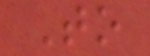To
